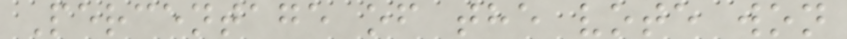Percentage of the vote won
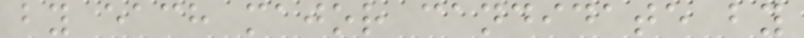by each major candidate by
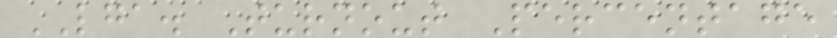LGA. Turnout Percentage
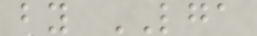by LGA
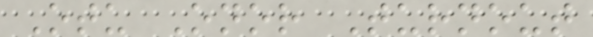Otu Onor Turnout
